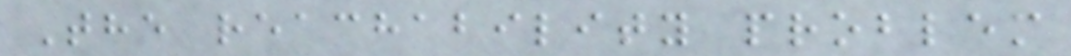The reachability problem
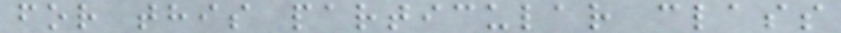for this particular class
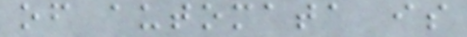of automata is
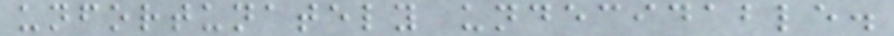unfortunately undecidable.
